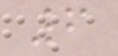6
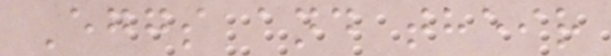Eggs and their
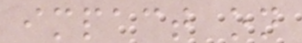impact on
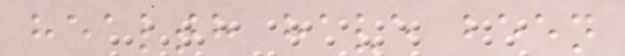health have been
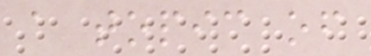a topic of
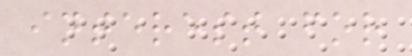interest for
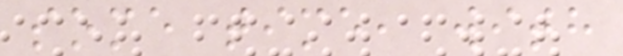some time, with
